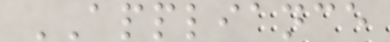APPLIANCE
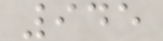945
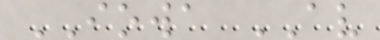IOWA AV
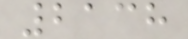2138
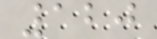120
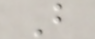B
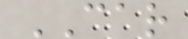CAR
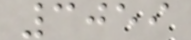3059
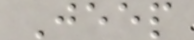Jeep
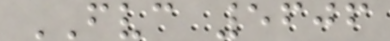FVC 5606
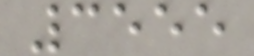3555
